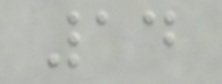14
